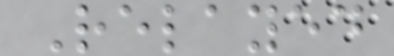Relayed
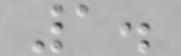1.
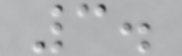3.
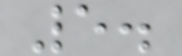5.
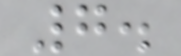7.
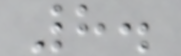8.
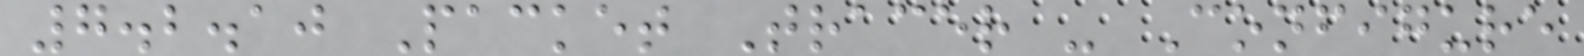7.2.10 Packet Tracer - Configure
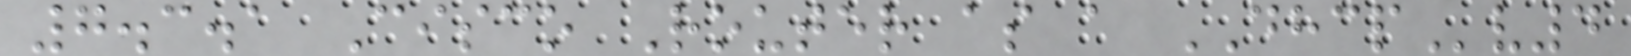7.3.1 Cisco Router as a DHCPv4
